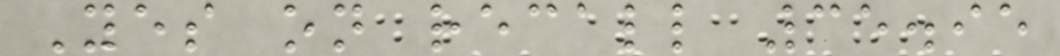Yes on recall 35.95
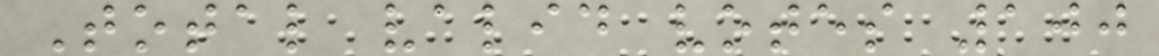Total valid votes 100
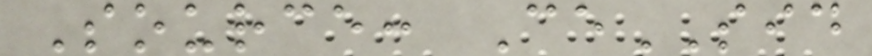Source: CeSID
